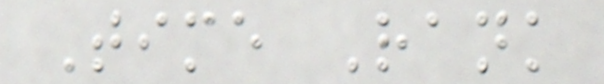Time Rank
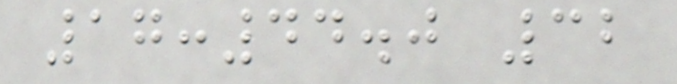17:44.0 32
